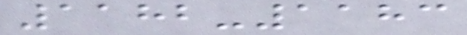1182-1183
